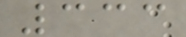333
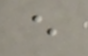e
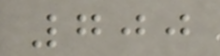700
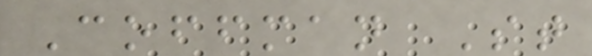Coffman St
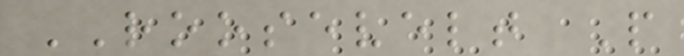ROOSEVELT P
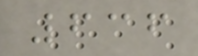636
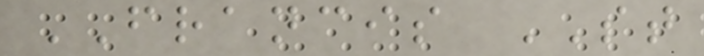FRANCIS ST
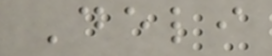Deli
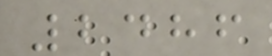2486
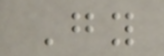Gy
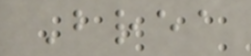Brea
